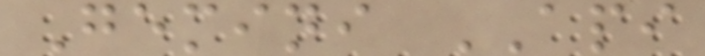Gemini API
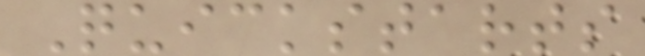Quickstarts
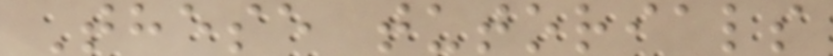These tutorials
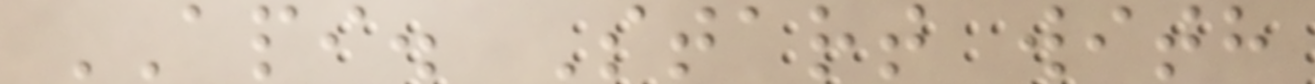API. Start with
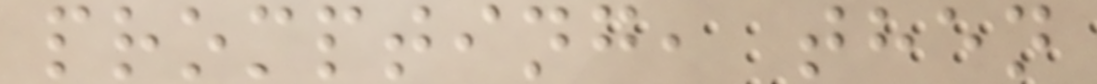prompting, then
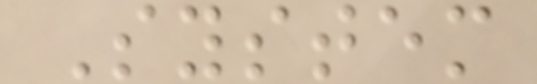System
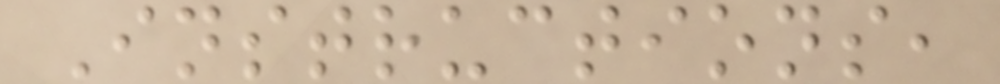Instructions,
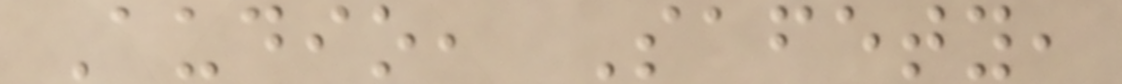Audio, Safety,
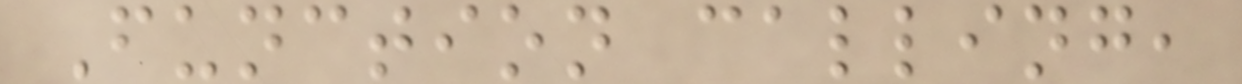Function calling,
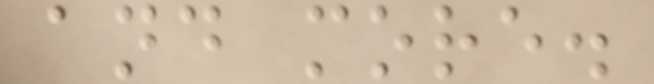and more.
